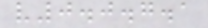v0.0.7.1
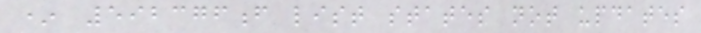* 592376f list states not updates
